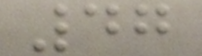47
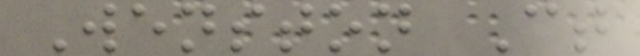Wenston Ct
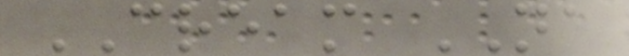CREAM NA
